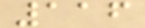116
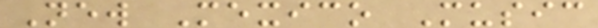New Mexico Music
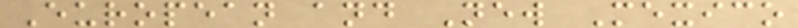European and New Mexico
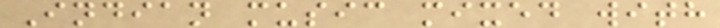Indian music mixed with
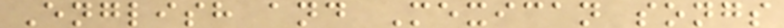English and Mexican songs
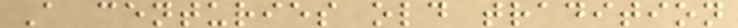A centuries old tradition
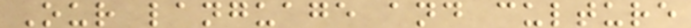Our language and culture
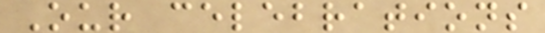Our celebrations
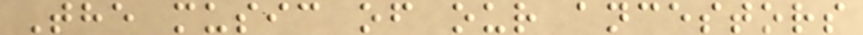The music of our ancestors
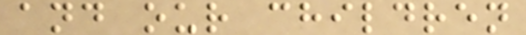and our children
